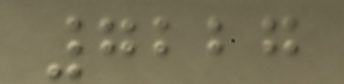7227
